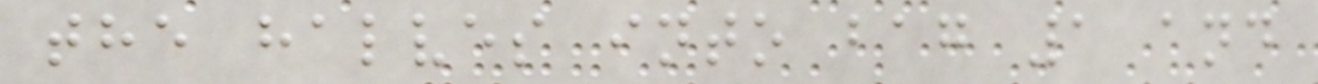the halves into bag 1 and
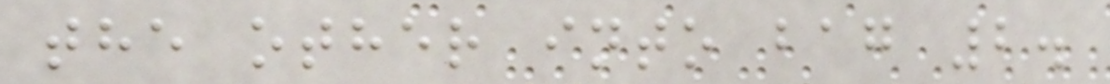the other into bag 2.
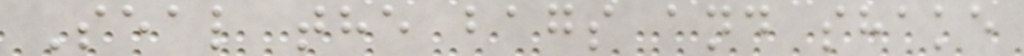Seal the bags and shake
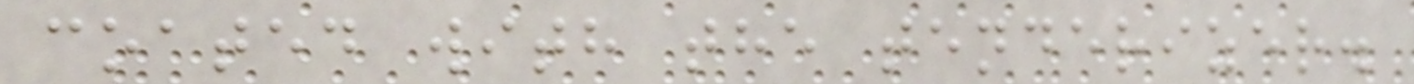coated with the tenderizer.
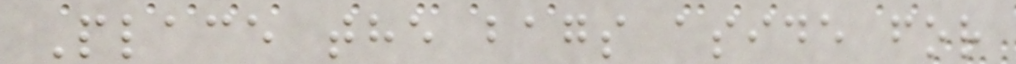Place the bags aside for
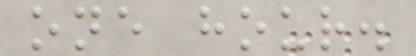one hour.
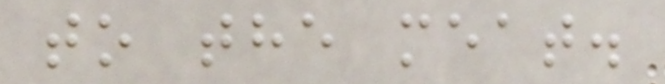to the meat.
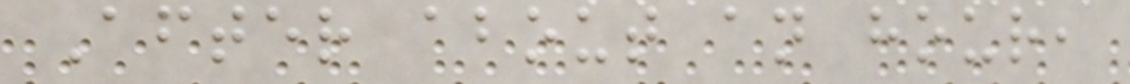After about an hour,
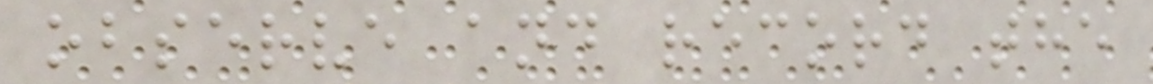observe and record the
